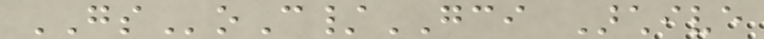GSoC/GCI Archive
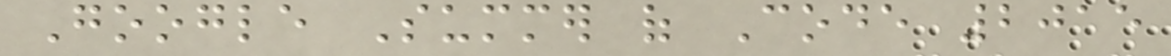Google Summer of Code 2015
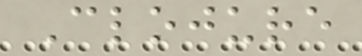Clojure
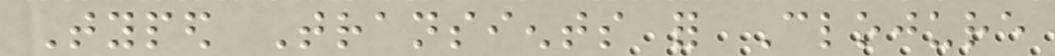Typed Transients for Clojure
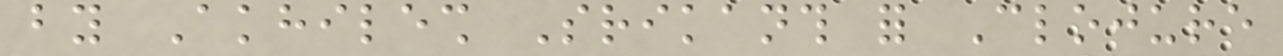by Akhilesh Srikanth for Clojure
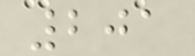201
